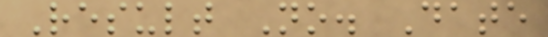Result No. Date
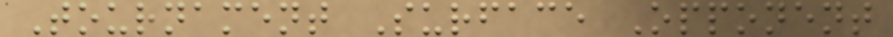Tournament Surface Opponent
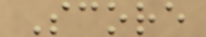Score
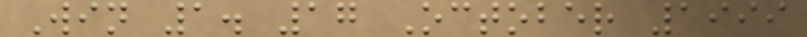Win 1. 17 October 1999
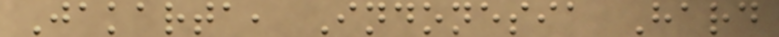Jakarta, Indonesia Hard
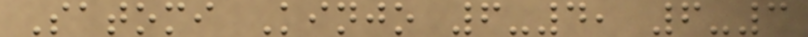Satomi Kinjo 6-4, 6-3
